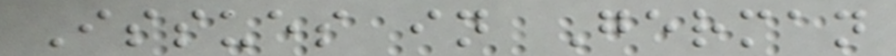Issues in German
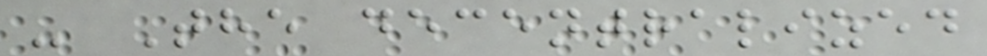- The decentralized
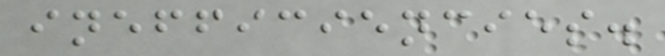inefficiencies.
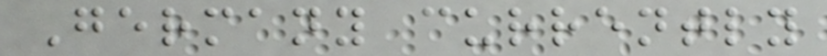Germany currently
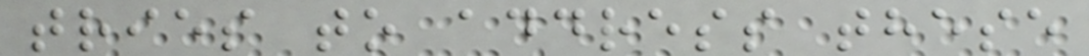tries to address these
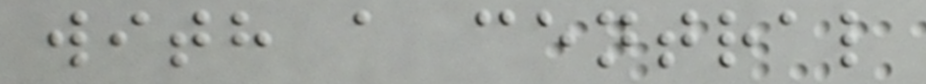with a central
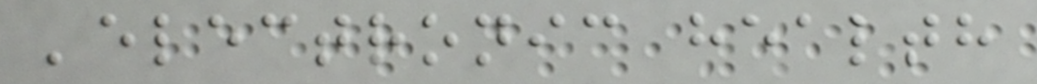'electronic health
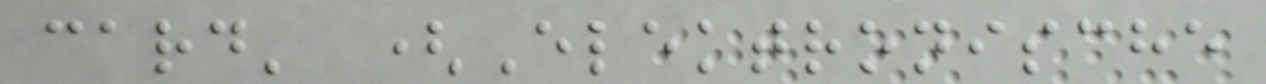card' (Elektronische
